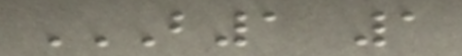B1 1
